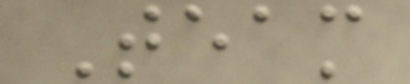Team
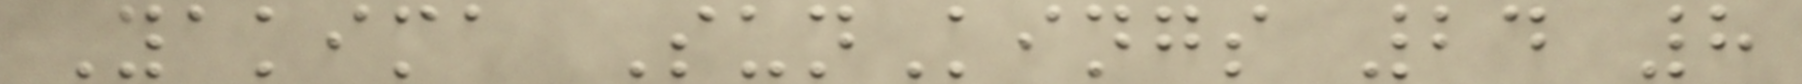Yakima SunKings 24 8
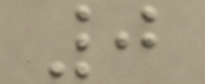0
